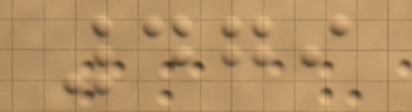479
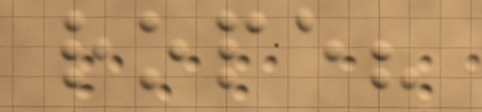rope?
